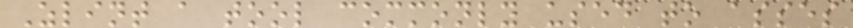Zlint a tool commonly used to asses
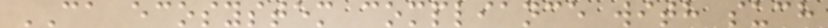CA ecosystem compliance with such
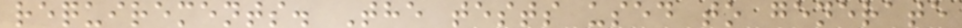requirements. The tests used to generate
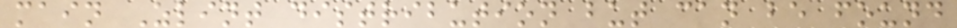main Zlint distribution but can be found
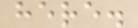here.
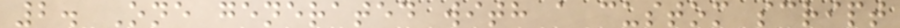2. One generated with a custom script
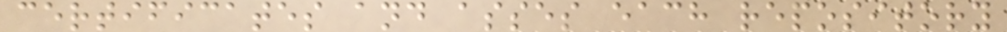certificates and asses each repository
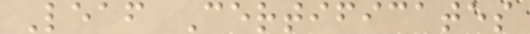Leaf Certificates
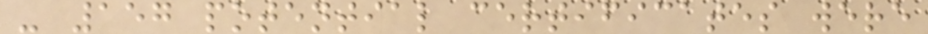- 157 potential certificates were
